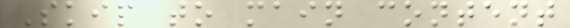Skip to main content
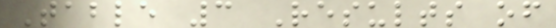Table 3 Results of
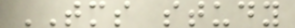TMS study
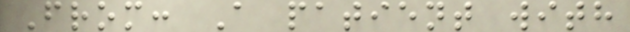From: A patient with
